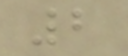2
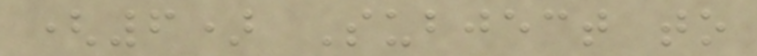(6) Subject to
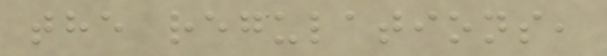the regulations,
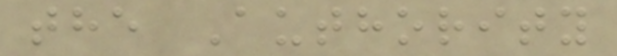the Authority
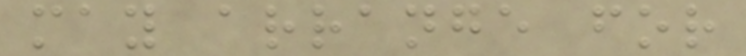may arrange for
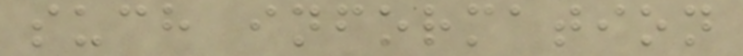such information
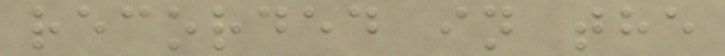recorded in the
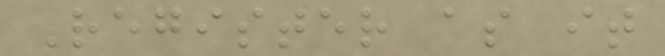Register as it
